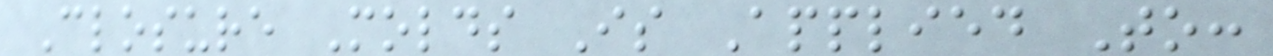Closure Molds Is Applied To:
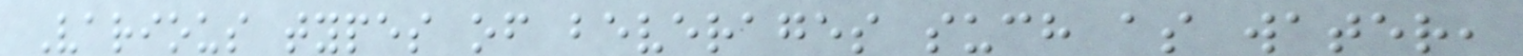Various types of beverages such as water,
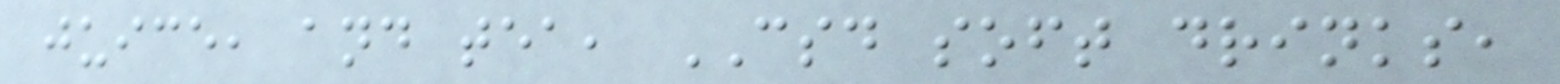juice, and tea, CSD soft drinks,
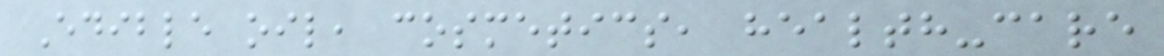Edible oil, cosmetics, health-care
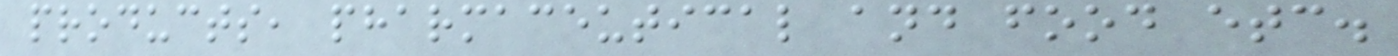products, pharmaceutical and food etc.
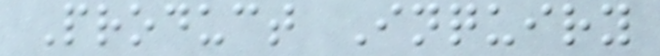Product Inquiry
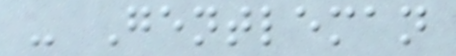- Gentleman
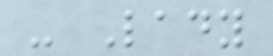- Lady
